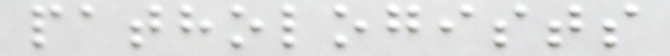pathologists
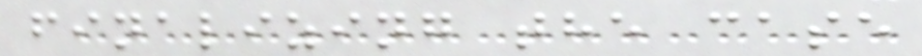finalizing the case
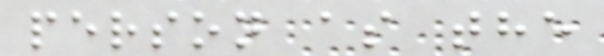person as the
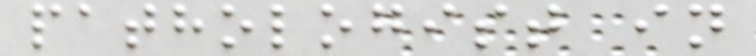pathologist in
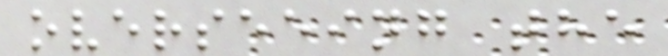overseeing the
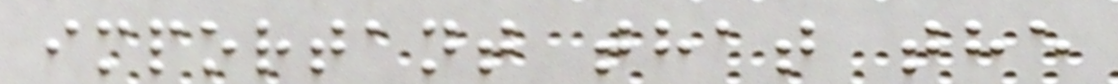important that the
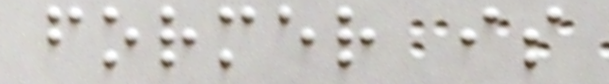former is
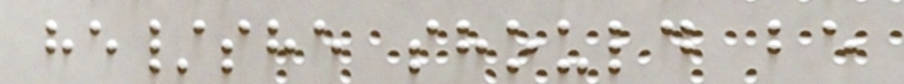he/she should be
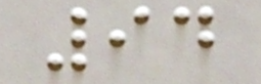94
